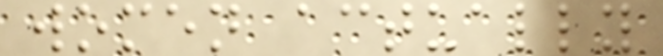women actually
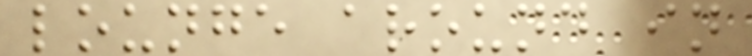lounge around in
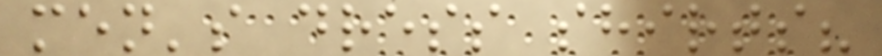men's dress shirts?
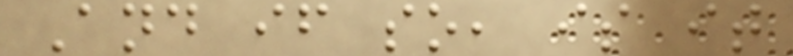And if so, is it
